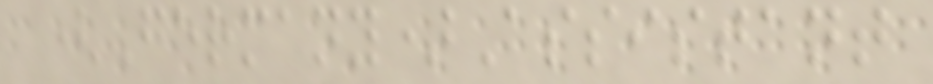(Germany)Assistant
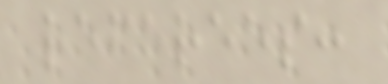referees:
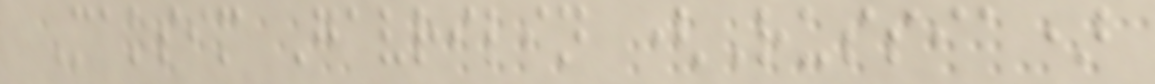Maksim Gavrilin (Russia)
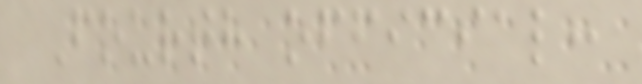Fourth official:
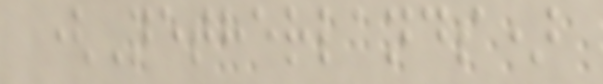(Netherlands)
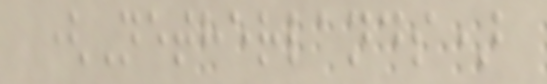(Netherlands)
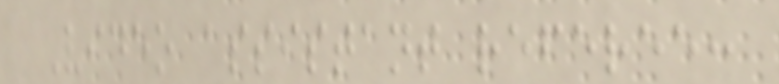Video assistant referee:
